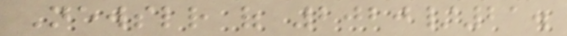Newsletter of 2020/21.
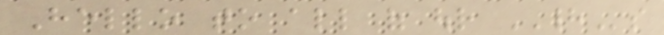Hello to all of our HADs
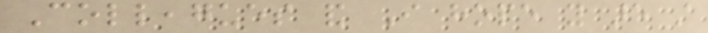Colleagues and I hope you are still
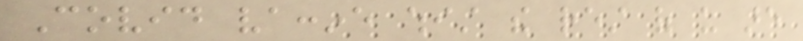Covid vaccine whist the rest of us are
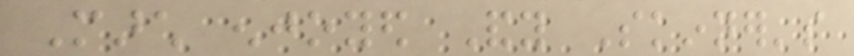March enjoyed Andy Skinner's
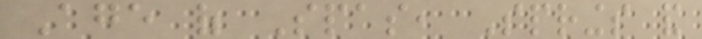Age of Spas, Springs and
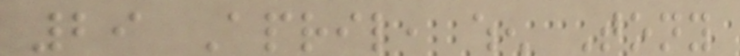29 April, when Tony
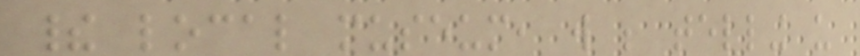their local museum, will be telling us
